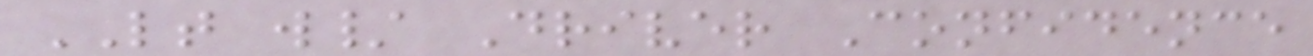LT w/ Driver Confidence
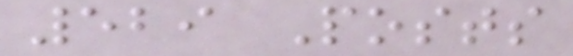529 Posts
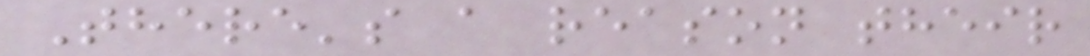There's a reason their
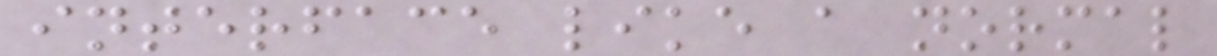interface like a normal
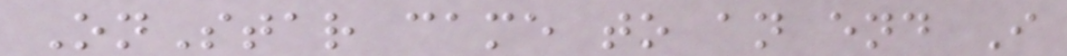OnStar came to an end I
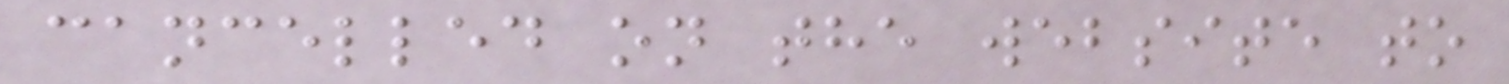cancelled on the website to
